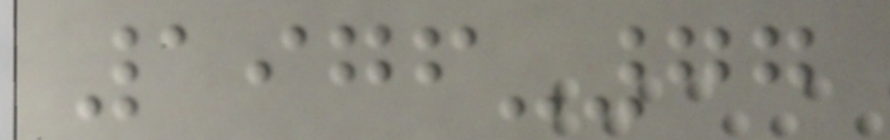1976-77
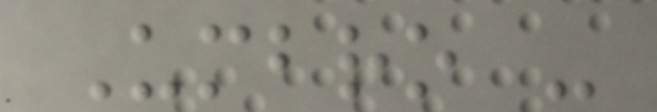Umbro -
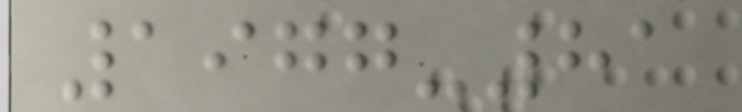1977-81
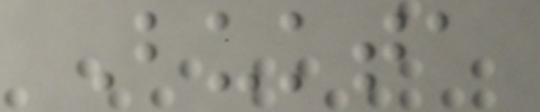Bukta
